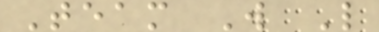Team W L
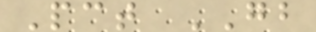Pct GB
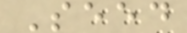Seed
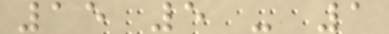15 5 - 1
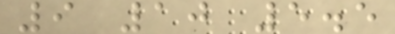9 10 5.5
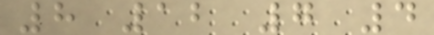8 12 7 4
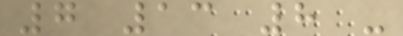7 13 8 -
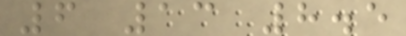6 13 8.5
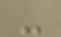-
